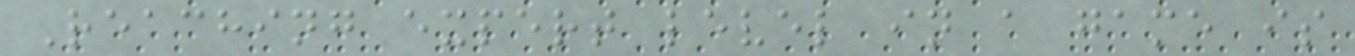Reaching expert level in a game is
